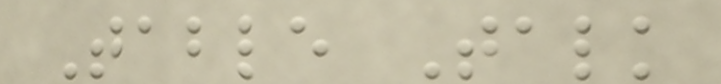Table Talk
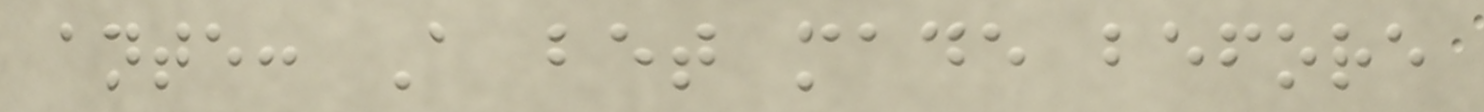ante: A bet made before
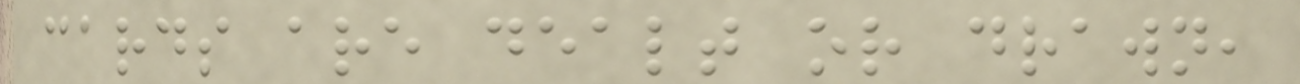cards are dealt or drawn,
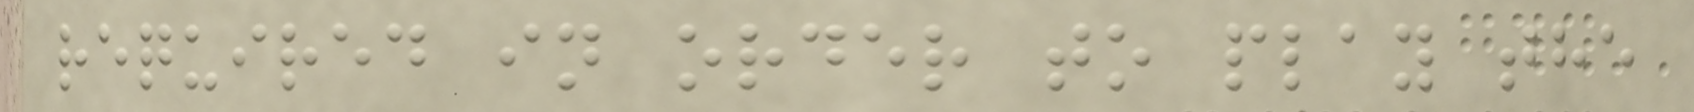required in order to play the
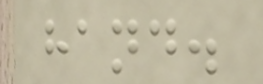hand.
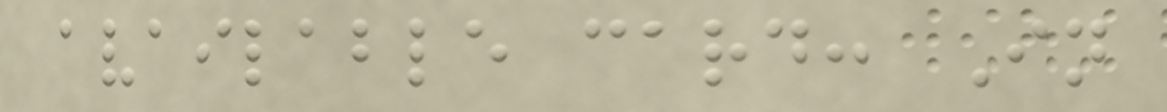available card: In
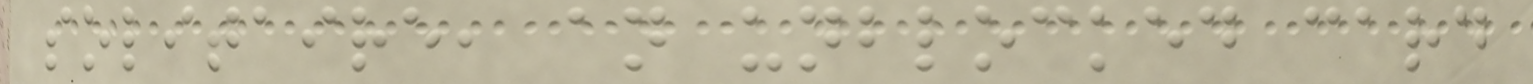solitaire, an unblocked card
